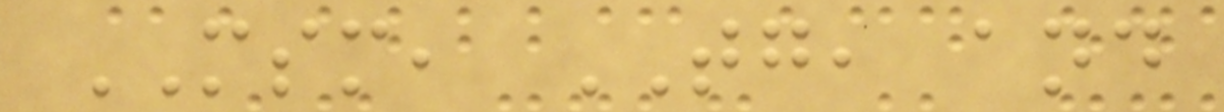MSM, TG, and
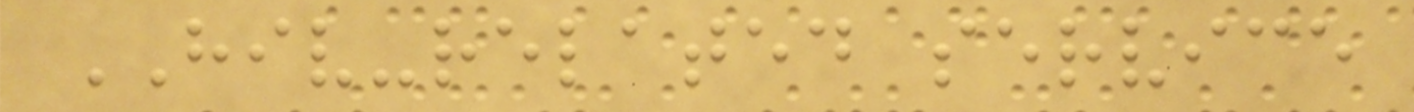HIV-related service
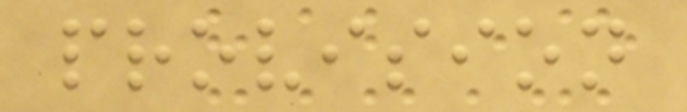provision
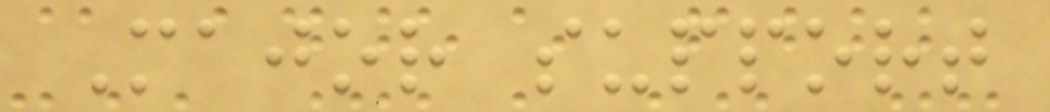Major support
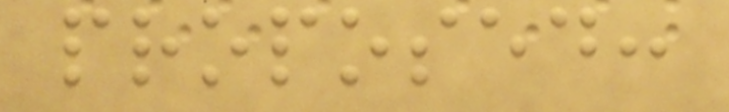proposed:
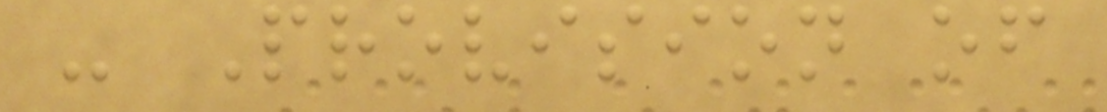- Provision of
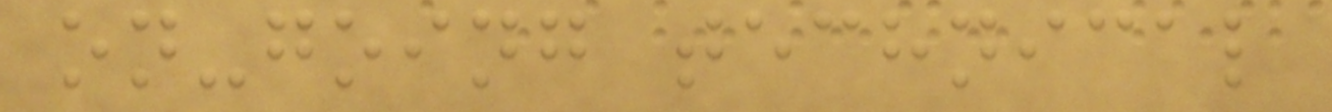on-going technical
